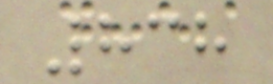838
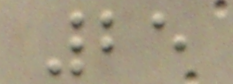25
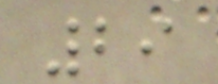29
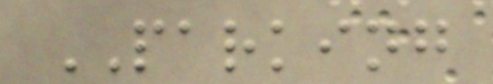PARKING
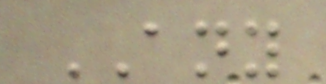ANY
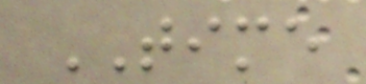TIME
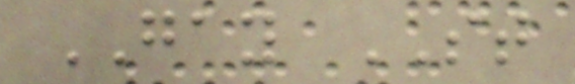GAY ST
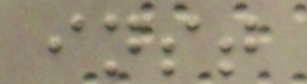inst
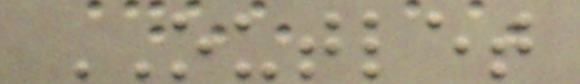OUTLET
